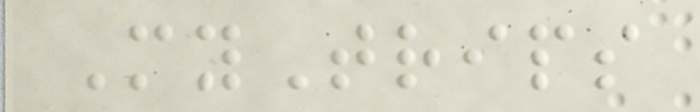MyTrips
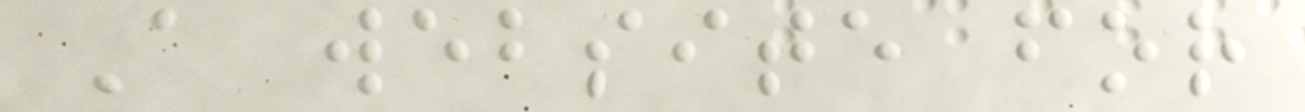A website for
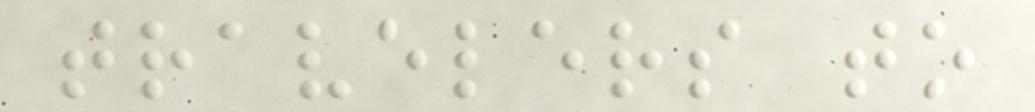travelers to
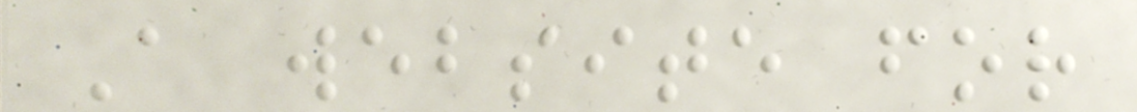A website for
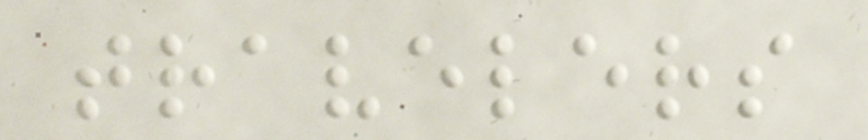travelers
